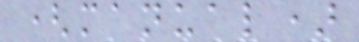(manual)
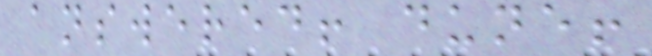answered! dune!
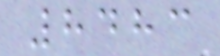8483
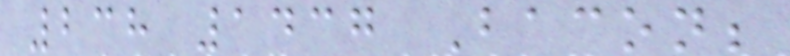238 1437 Bacon;
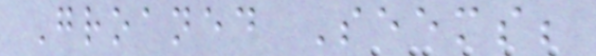Groaned Seems;
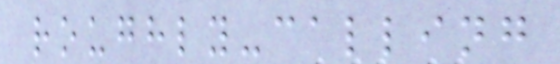roughly-calling
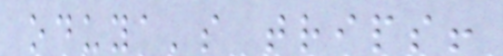oduya's trips!
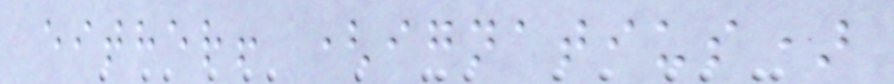either! (ignatius)
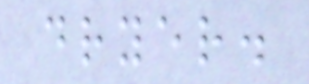dryer.
